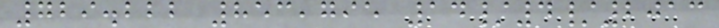729.222 853,795 14/4/2013
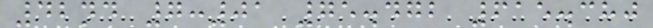42nd 7:01 75.472 615.380
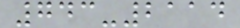743-2114
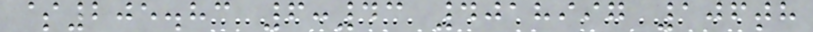$205.83 6:43 4018997 106th
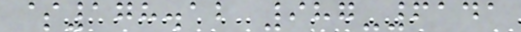$178.12 987-6141
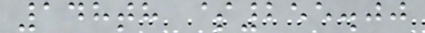148th $255.00
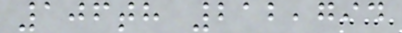106th 212,794
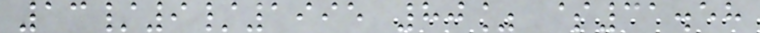13/9/1995 80% $31.58
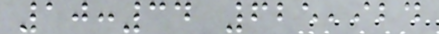10:34 625,924
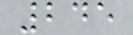245
